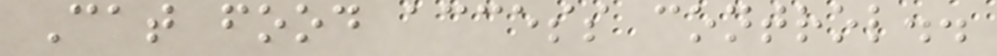Cat food access control..
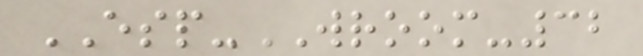ESP-WROOM-32
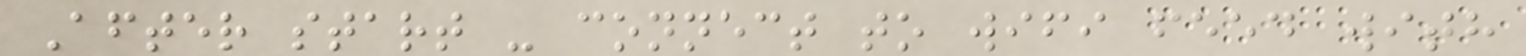After start - connect to wifi feed with
